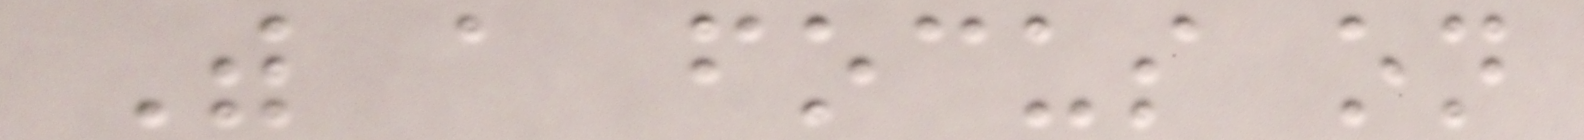With a focus on
